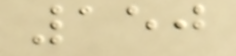150
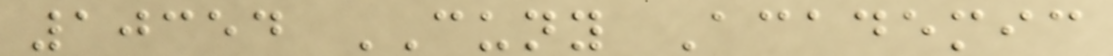10354 CUNY Academic
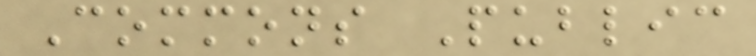Commons Public
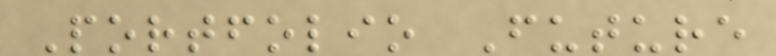Portfolio Future
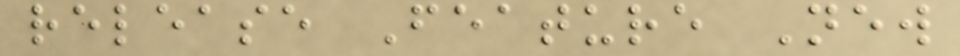release Feature New
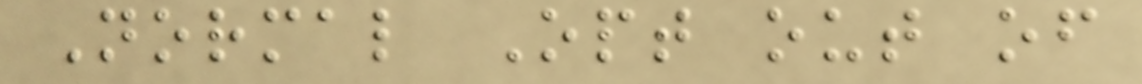Normal Opt out of
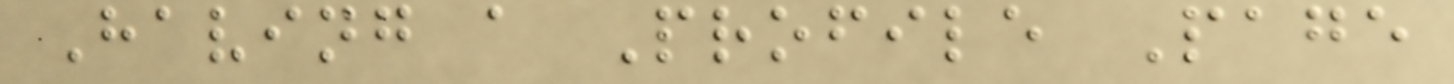Having a Profile Page
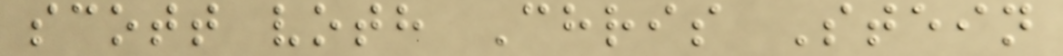scott voth Chris Stein
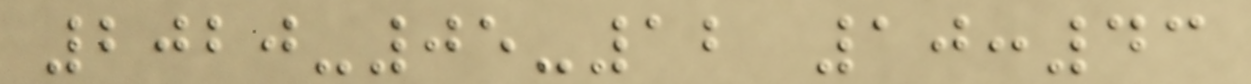2020-05-12 10:43
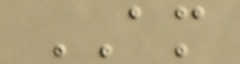AM
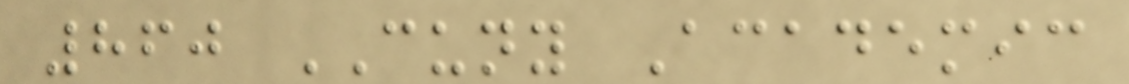860 CUNY Academic
